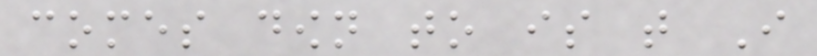comes down to is that I
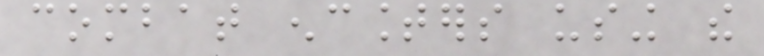combat encounters using the
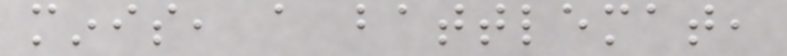minis, a battlemat,
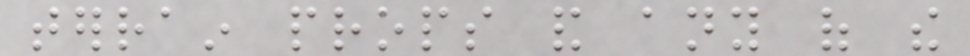terrain props and any of the
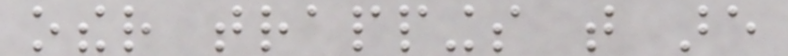other trappings that are
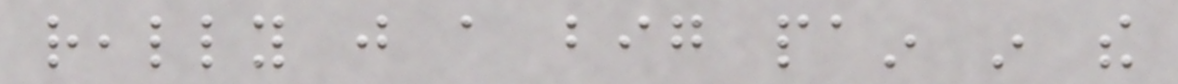really just a big pain in the
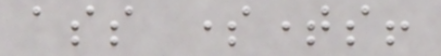ass sometimes!
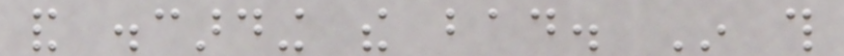and discarding the bad. In this
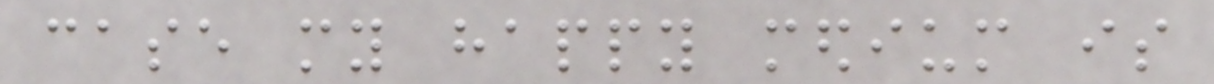case my happy medium is
